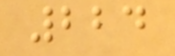224
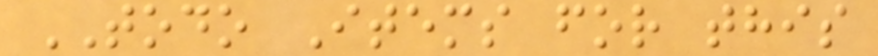TODO Items for this
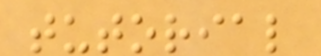tutorial
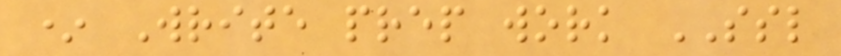* Write prep work SSL
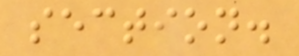section.
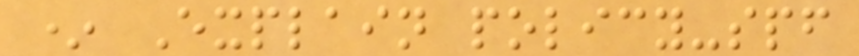* Explain policy-spf
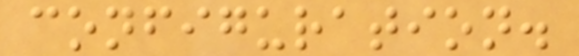configuration.
